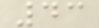43
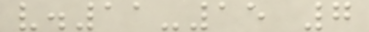v.11-15 7
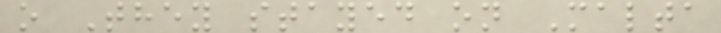o They stayed on Malta
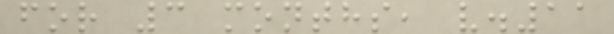for 3 months, v.11
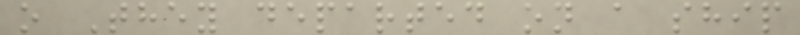o They departed on a ship
